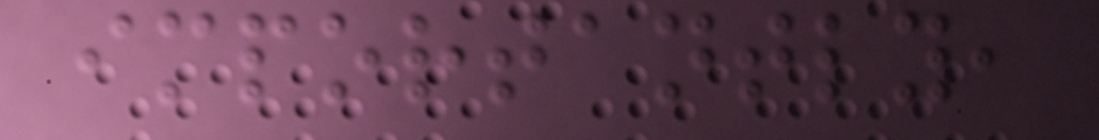importantly,
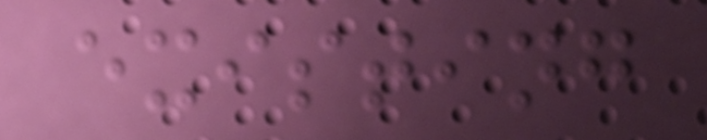existing
